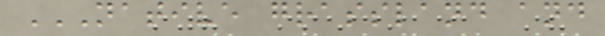NATIVE GRASSLAND AND
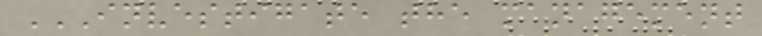INVESTIGATE THE MANAGEMENT
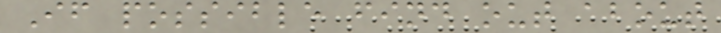If possible find out about
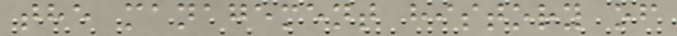the management history of
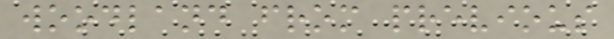woodland from previous
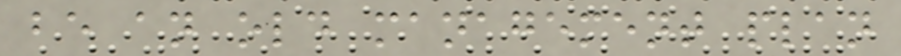be an old management plan
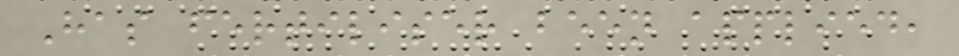Has fertiliser been applied,
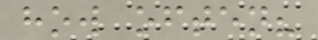how often?
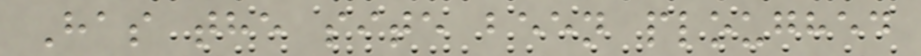Has the site been ploughed
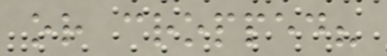or cropped?
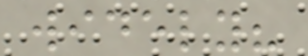widely?
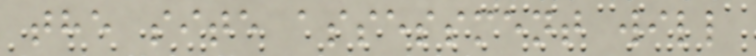the site assessment will
